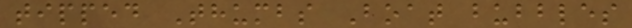tipped Thumbs Boat bubbles
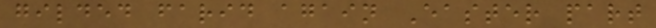gilded farid again Easter part
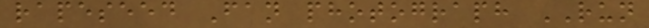rapeseed Fan photograph RUN
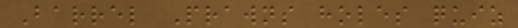Barrel Prawns holes quiz
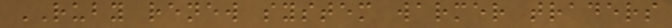RUBY renew system warmer traders
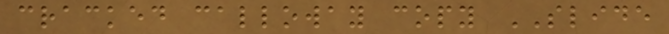cracked calloway copy SLIDE
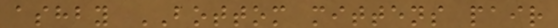ashby BOTTOM mittens pair
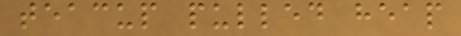teacup pulled heap
